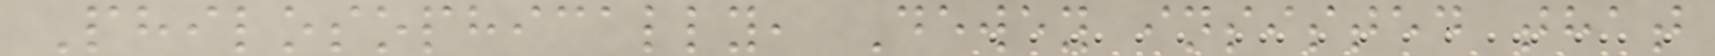Philosophically, Dewey insisted that
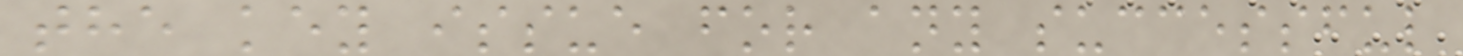the key issue for any successful
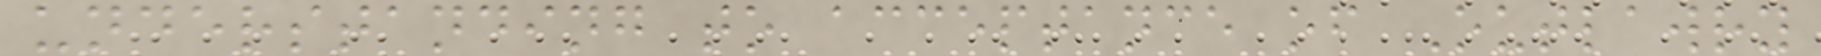understanding to acceptance of Outlawry
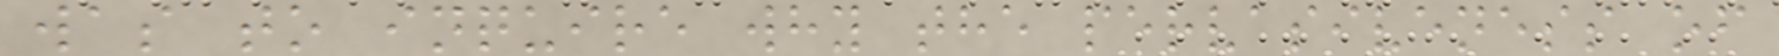was to inquire why the pervasiveness of
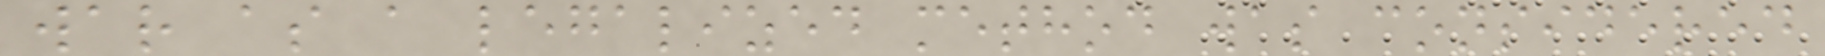war as a legalized method was considered
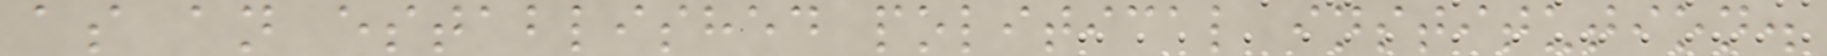as an established political institution.
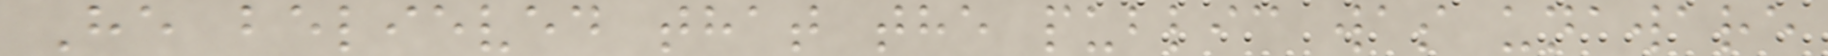He believed that the public was unaware
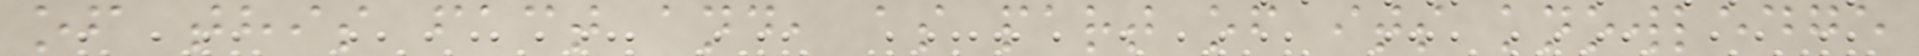of this fact and, as part of its knowledge
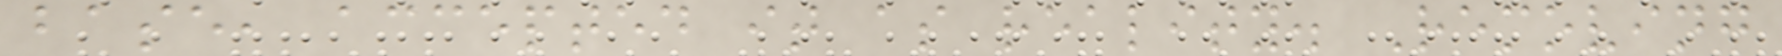base, accepted it as reality. Removing
